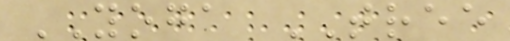YOGA TREE
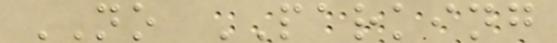NO PARKING
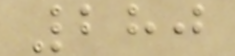280
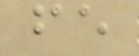fe
